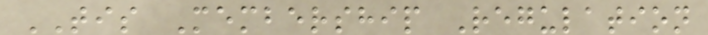TIS Membership Regulation
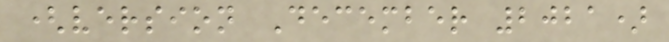(version December 2021)
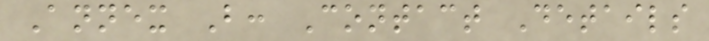Annex B: Contact Details
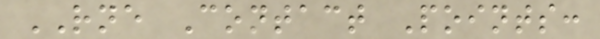RNE Contact Points:
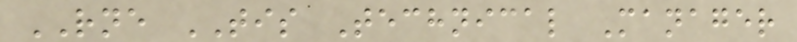RNE TIS Technical Manager
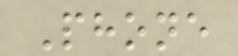Phone
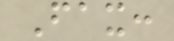Fax:
